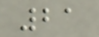21
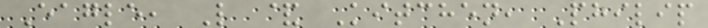Eagle, L & Kitchen, Philip
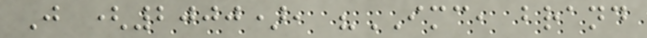J (2000), "IMC, brand
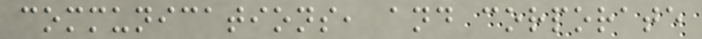communications, and corporate
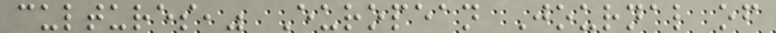cultures," European Journal of
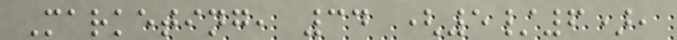Marketing, 34 (5/6),
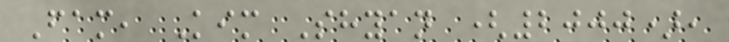Fam, Kim Shyan (2000),
